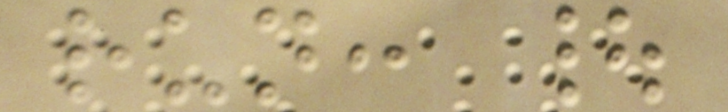run: |
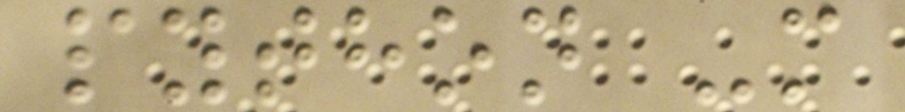python -m
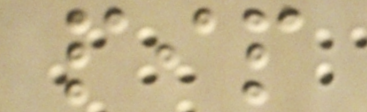pip
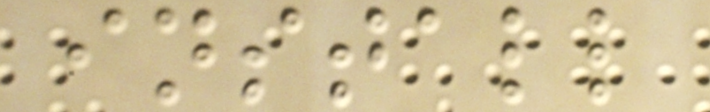install
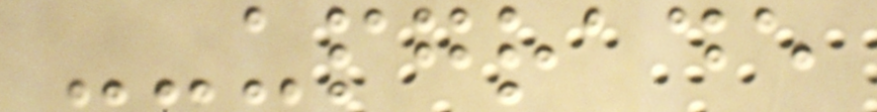--upgrade
